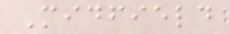Midfield
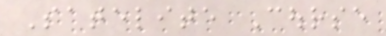Satelite Course
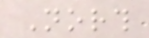North
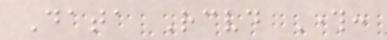Data Received Through:
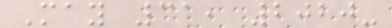May 31, 2020-
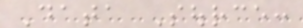Data Source:
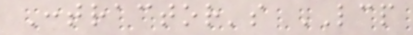Contractor's LCP
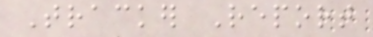Tracker Report
